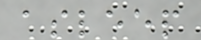asleep
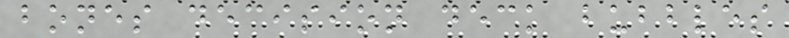bones decision deck bubbles
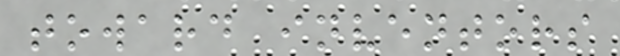toward inventors
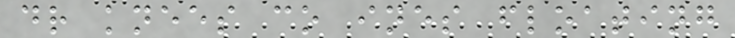dr knees co ines floating
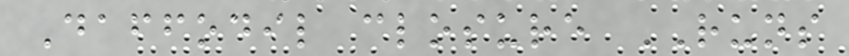Daffodil closure RUNS
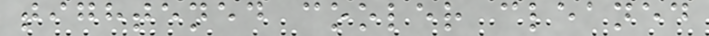tightened cooler cleaned
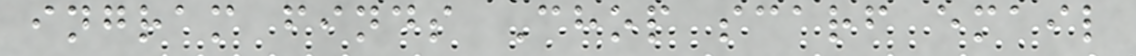ingram finds Chop scarf email
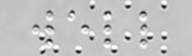well
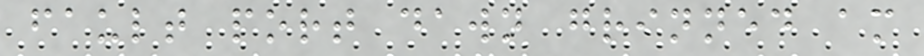fault port dawn grinned am
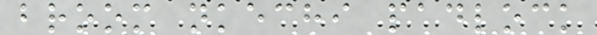broom nkechi padlock
